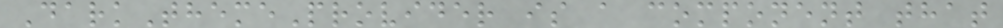DarkThemeProvider is a component that
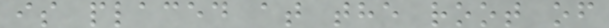is placed at the root of
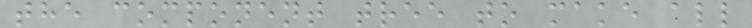the component tree to make all
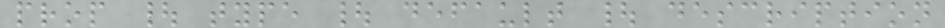prop | type | default | description
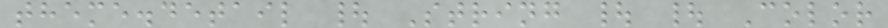theme.detail | String | | Color
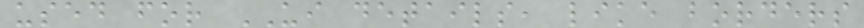used for UI details, like borders
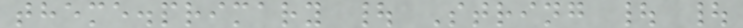theme.primary | String | |
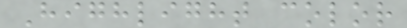Highlight color
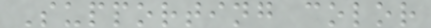Supporting color
